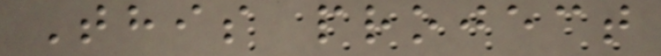This project
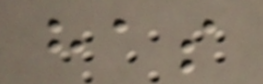has
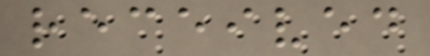received
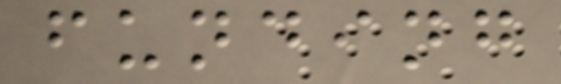funding
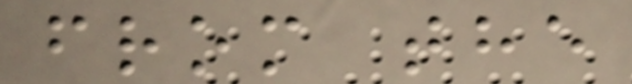from the
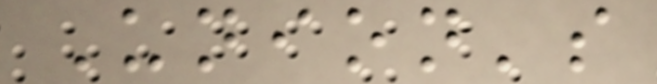Union's
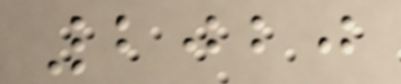2020
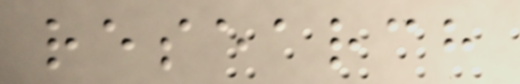research
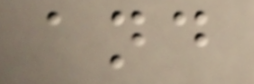and
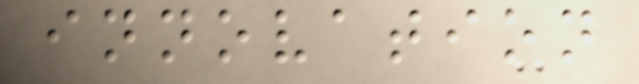innovation
